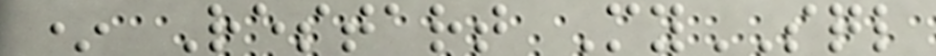* Restart MySQL
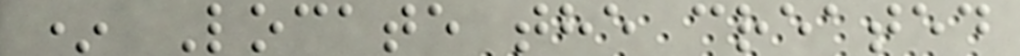* Locate the created
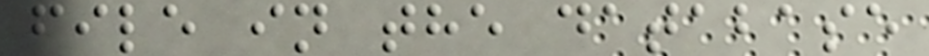file in the database
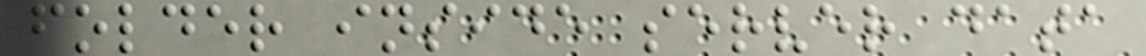folder inside server data
